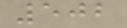502
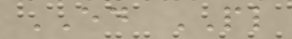ED PL
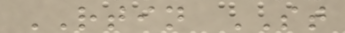RTIN ST
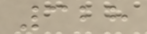328
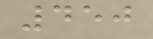450
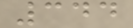344
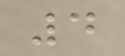4
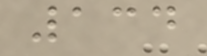134
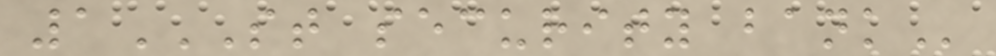1ST SECURITY BANK
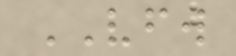VFW
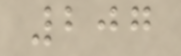207
